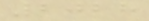2028
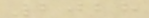2028
